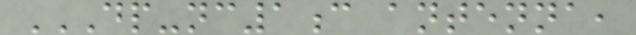DP-NC1C ANTENNA,
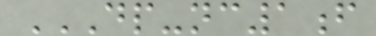DP-NC1F
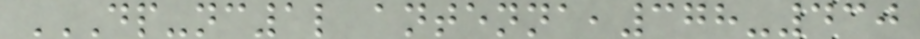DP-NC1L ANTENNA,378-430
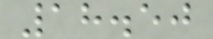18.50
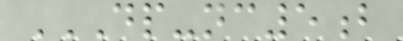DP-NC5B
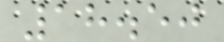18.50
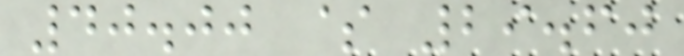40.00 $ 29.60
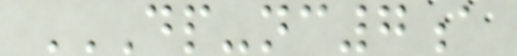DP-NC7A
